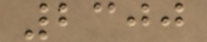2300
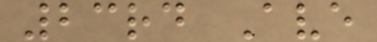23rd Ave
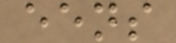eens
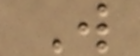W
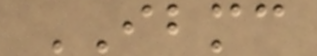IBMC
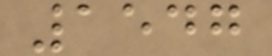1547
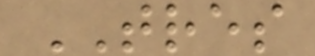TRES
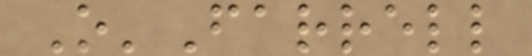O'Farrell
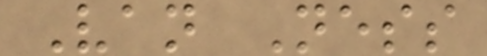Van Ness
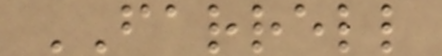FARRELL
